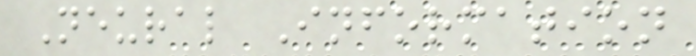Neural Information
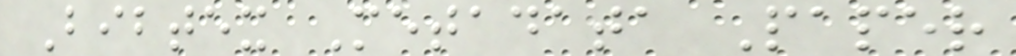Bibtex Metadata Paper
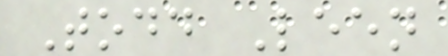Todd Leen
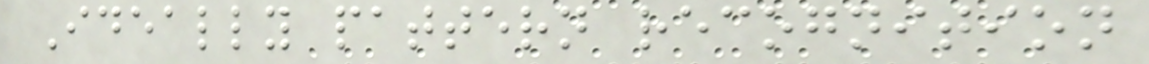Ideally pattern recognition
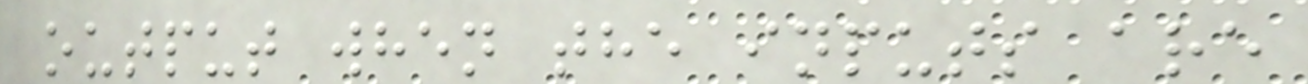output when the inputs are
